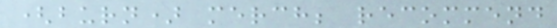(burn) merch; recommend
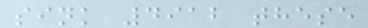sink 4912 these
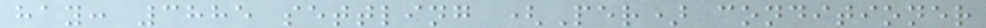hay: 3885 settling (Per) conditioner
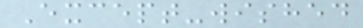Except-wished
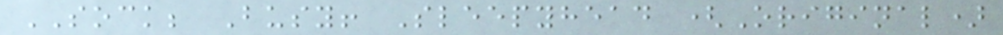SOCK; Busy! Sleepyhead (Original)
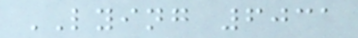LYING 6031
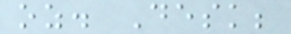oz. Desk;
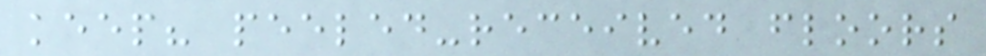keep? peeled-received floors
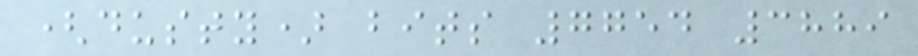(dusty) bits 7754 3889
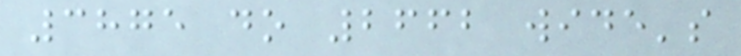3875 do 2662 wide's
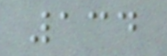134
